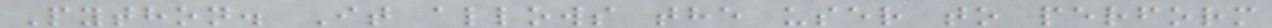Python. It allows the user to perform
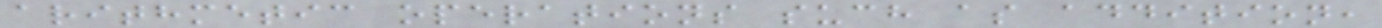arithmetic operations such as addition,
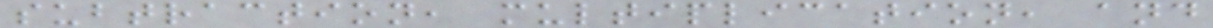subtraction, multiplication, and
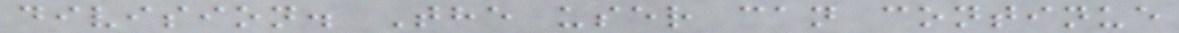division. The user can continue
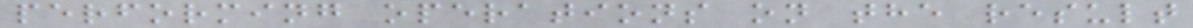performing operations on the result
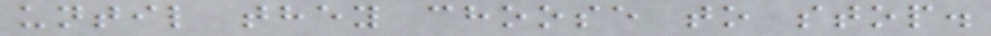until they choose to stop.
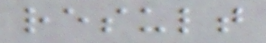result
